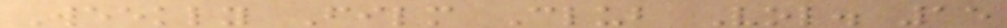Weekly Film Club Vol. 15
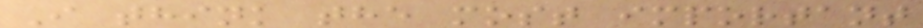I think the most important
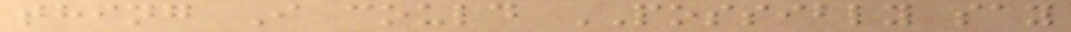thing I could POSSIBLY say
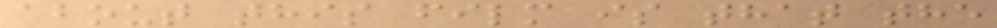about this film is that the
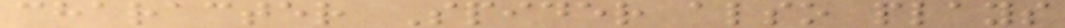character Spider also plays
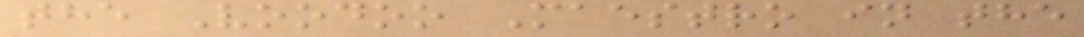the Voodoo Maestro in the
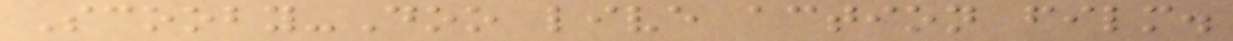Scooby-Doo live action film.
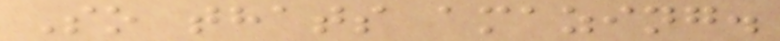So thats amazing.
